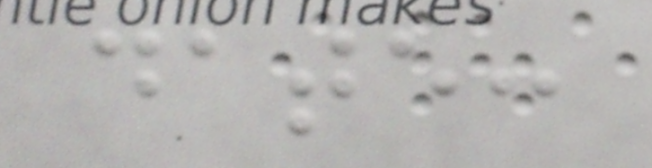date:
